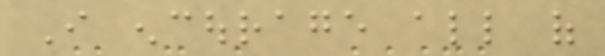I encourage all of
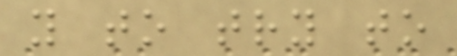you to try to
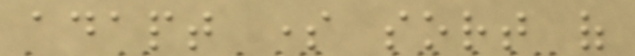adapt some sort of
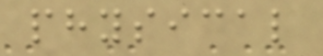physical
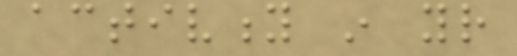activity in your
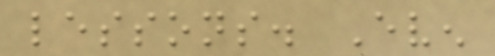lessons. Even
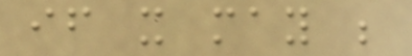if it may be
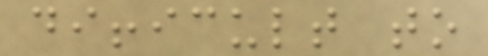difficult to
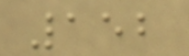152
